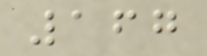167
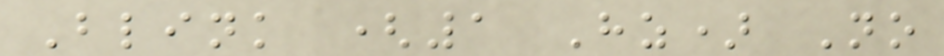Blink (1 Hz) No
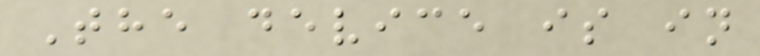The device is in
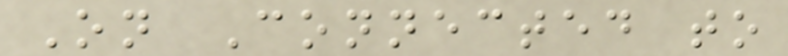On Connected to
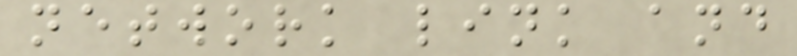network link and
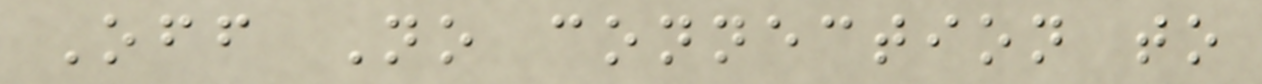Off No connection to
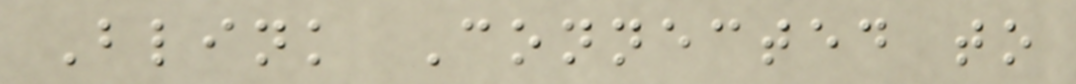Blink Connected to
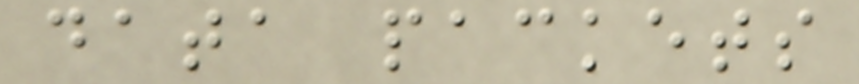data packets
